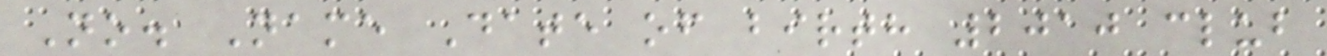No. Name Date of birth 2010 club
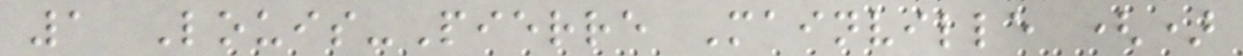1 Louis-Pierre Mainville ()
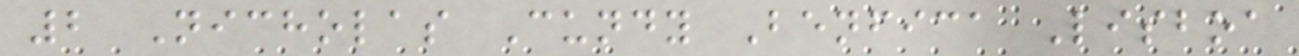2 Nicholas Cundy Benfica Lisboa
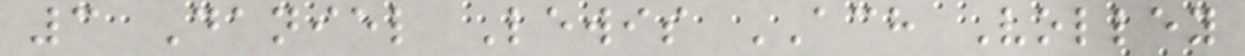3 Daniel Lewis ACH Volley
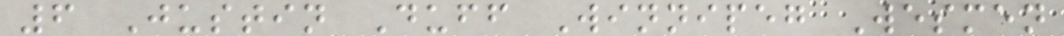6 Justin Duff Winnipeg Wesmen
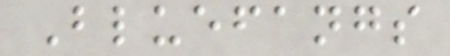Bluefangs
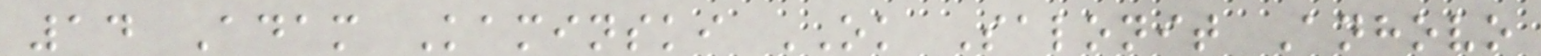14 Adam Kaminski OK Salonit Anhovo
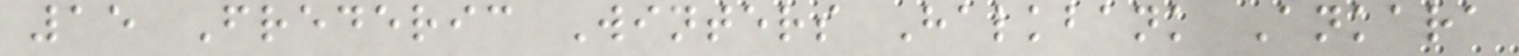15 Frederic Winters Halkbank Ankara
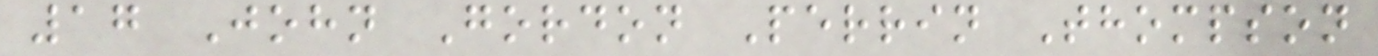17 John Gordon Perrin Thompson
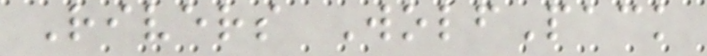Rivers WolfPack
